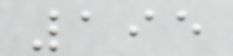195
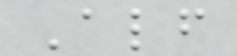Alf
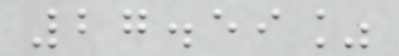27.59%
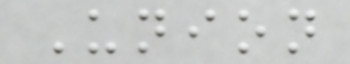Union
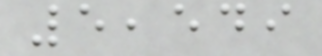5,549
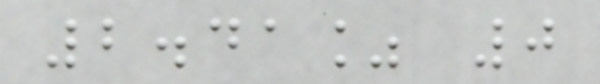2.41% 0
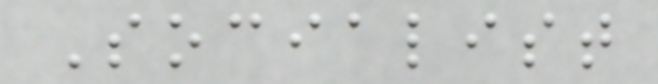Socialist
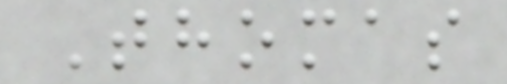Thomas
